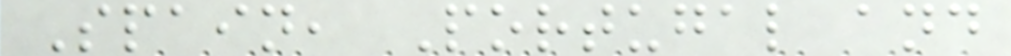Spain, Portugal and
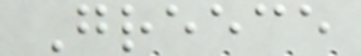Greece
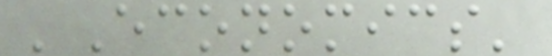'Economics'
